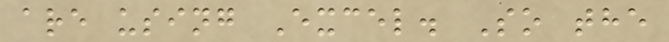are using Excel. So the
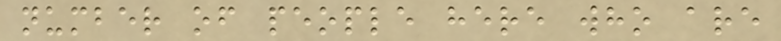number of people here who are
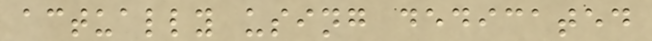actually using dedicated
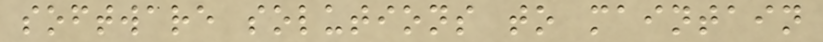software solutions to maintain
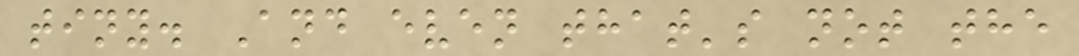tiny. And even that's not the
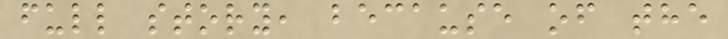full story, because of the
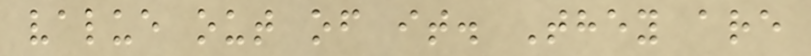value out of it. They are
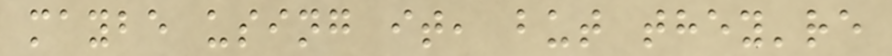maybe using it, but they're
